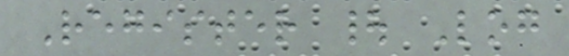Register | Log
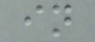in
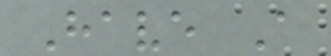Have A
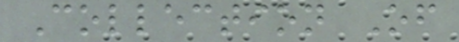Collection Of
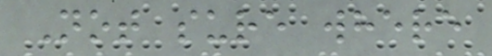Not sure where
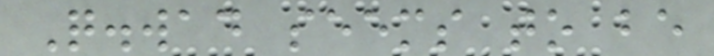Q.wad seems to be
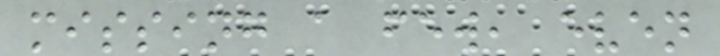missing a few, even
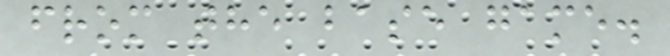from the base game.
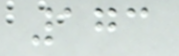173
